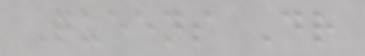Queens Dr
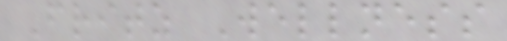Fritz Wellness
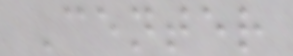Center
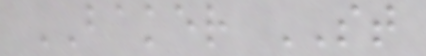BAKER ST
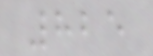825
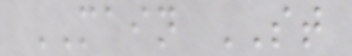MAIN ST
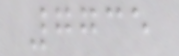7735
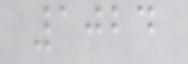1024
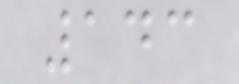143
